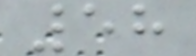58
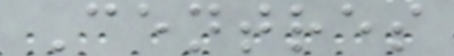Centres
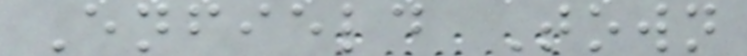Enfield Town
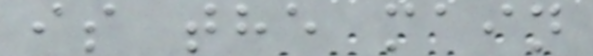is the main
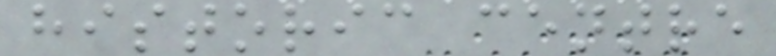historic centre
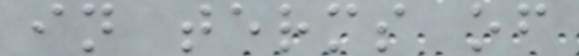in terms of
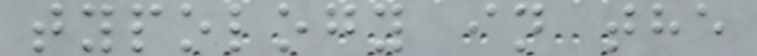typology in the
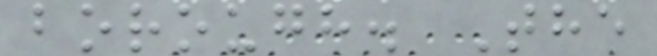borough. The
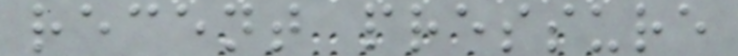recent pressure
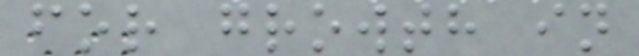for growth in
